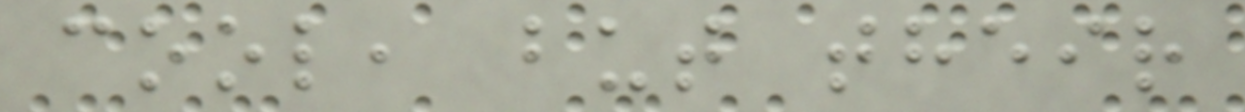cool, but their
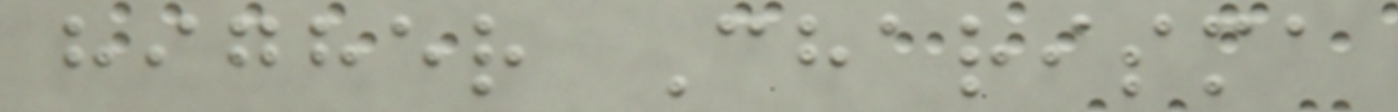higher Charisma
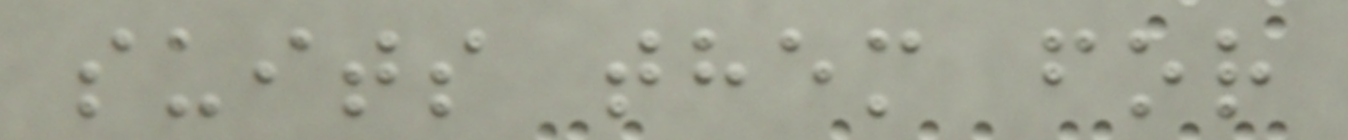suits them for
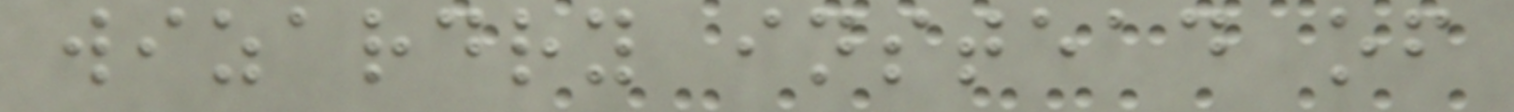wizardry instead of
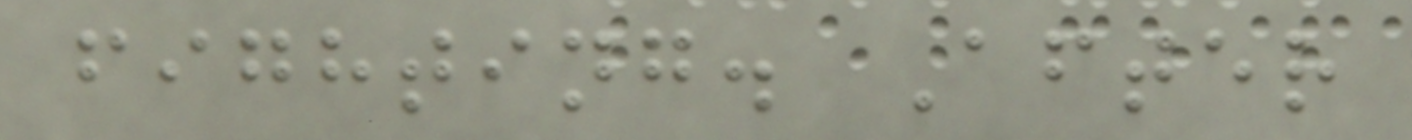fighting. After
